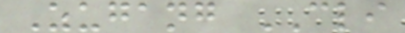Zugang CLI
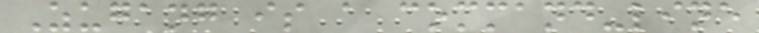Zugang is a command-line
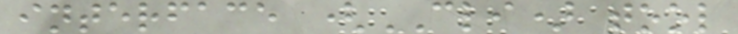interface (CLI) tool
